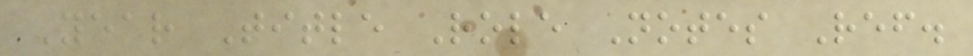Year Title Role Notes Ref.
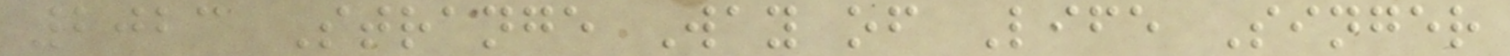2023 Strange Way of Life Singer
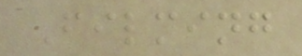Filming
